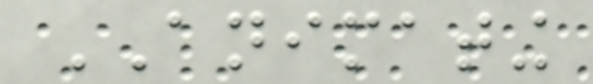ANIMATING
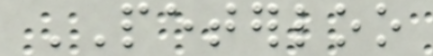PETERLOO
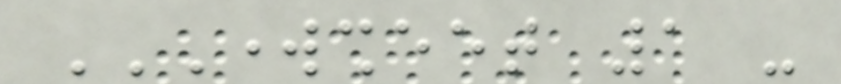WORKSHEET 1 -
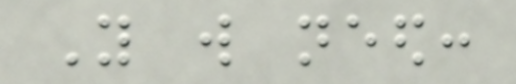You will need:
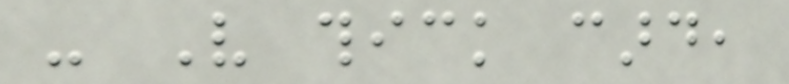- Very thick card,
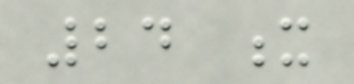24 x
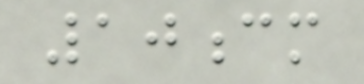10cm
